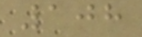108
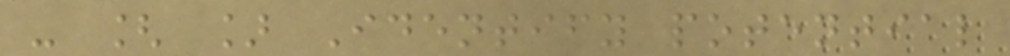- [ ] Identify potential
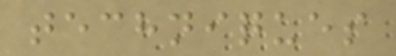techniques
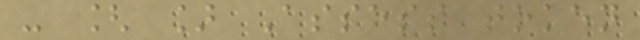- [ ] Assess token
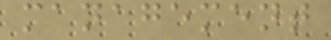management
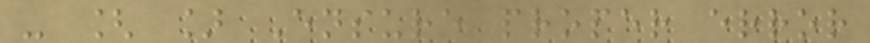- [ ] Ensure proper error
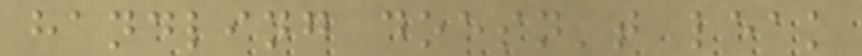handling doesn't leak
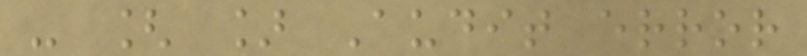- [ ] Audit error
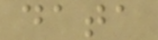data
